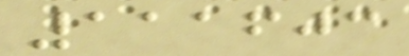111603
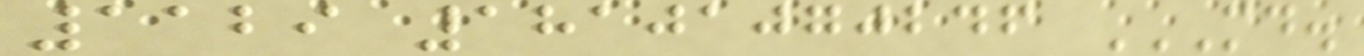1129 18101070246 MD.
